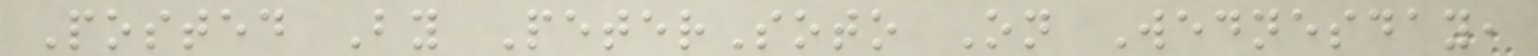Posted By PeterSoto On Wednesday,
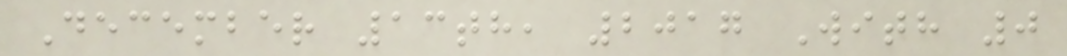December 13th, 2017 With 0
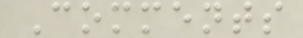Comments
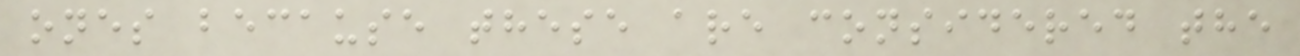ones because these are considered the
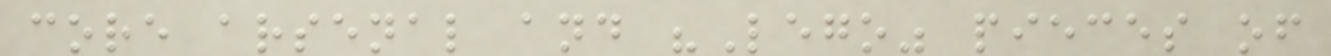core arsenal and "Lego" pieces of
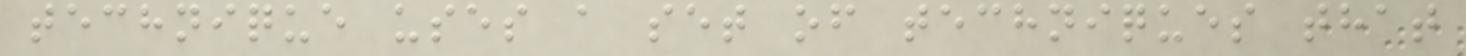technique uses a set of techniques that
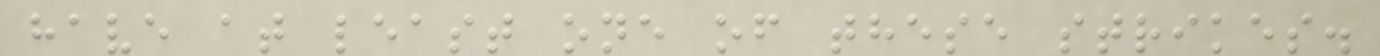have at least one of these strikes.
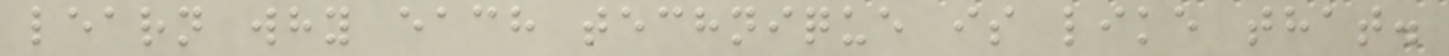learn why each technique is like that.
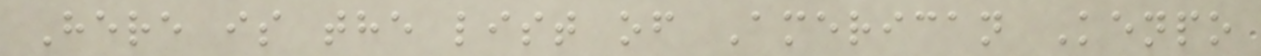Here is the list of American Kenpo
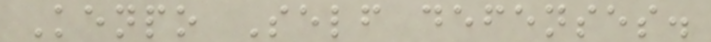Kenpo Self defenses.
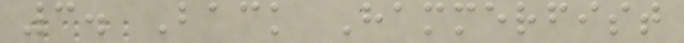3. Back Hammerfist
